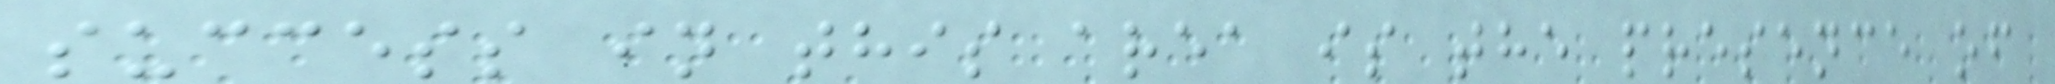success in this area is the presence of
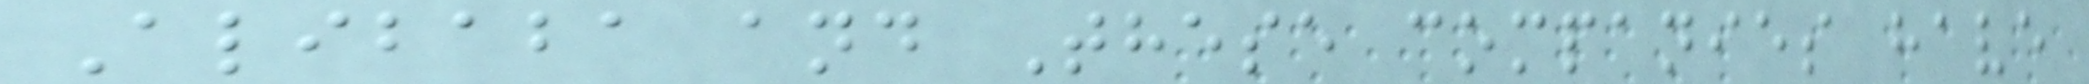Alibaba and These companies have
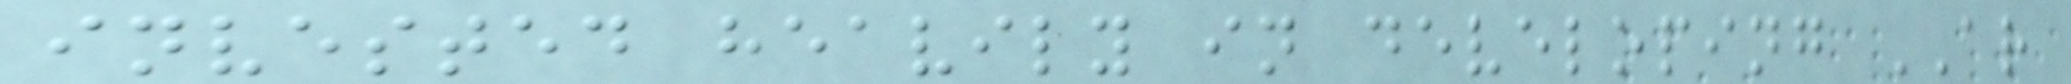invested heavily in developing AR
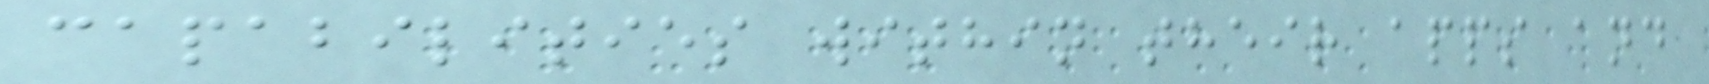capabilities within their apps and
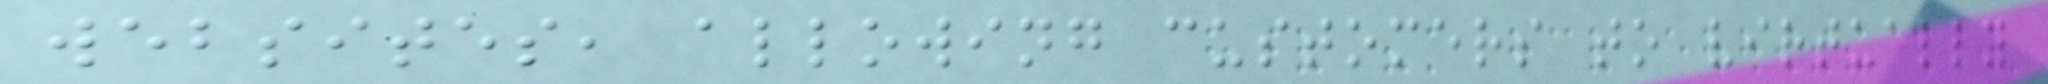websites, allowing customers to virtually
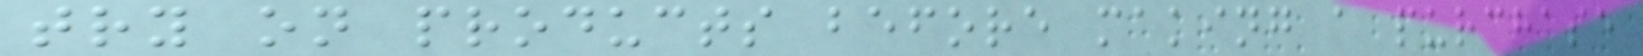try on products before making a purchase
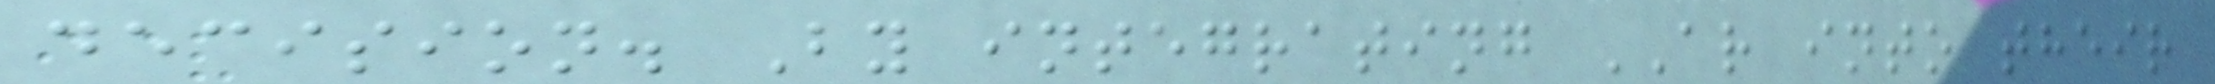decision. By integrating AR into their
